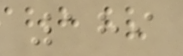189
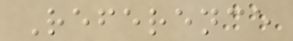Reference
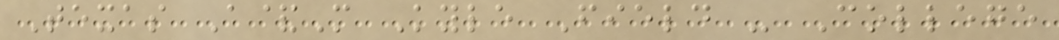Texas A&M Kyle Field - College
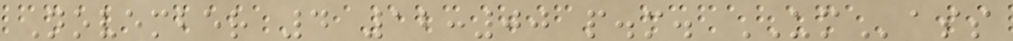November 4 12:00 p.m. UMass
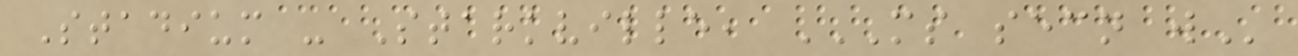Stadium - Starkville, MS SECN W
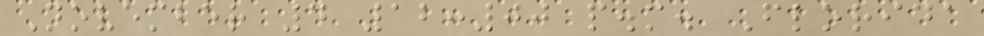November 4 12:00 p.m. Florida
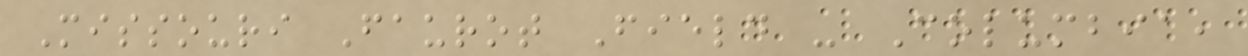Missouri Faurot Field - Columbia,
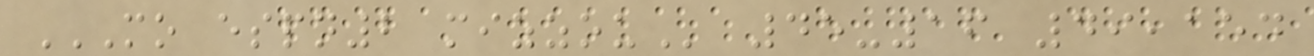MO ESPN2 MIZZOU 45-16 49,154
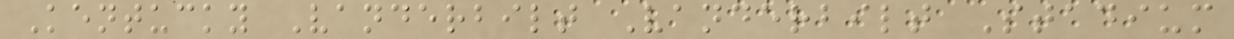Kentucky Vanderbilt Vanderbilt Stadium
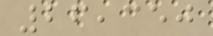26,350
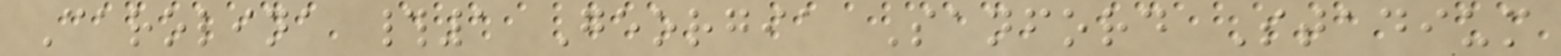Carolina #1 Georgia Sanford Stadium
